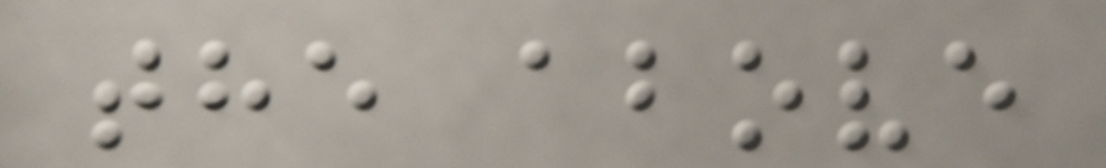the above
